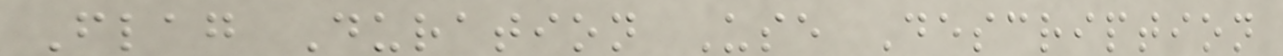Flag Duration Use Description
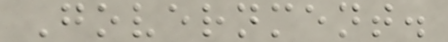Government.
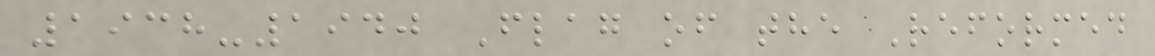1938-1940 Flag of the Reformed
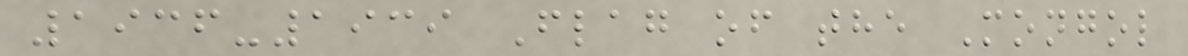1936-1939 Flag of the Mongol
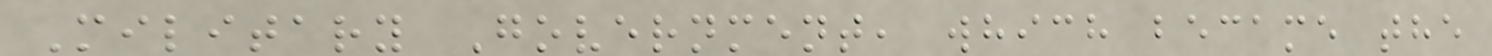Military Government, which became the
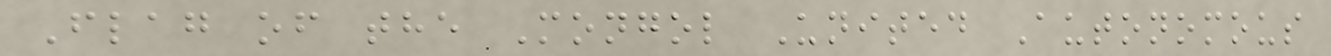Flag of the Mongol United Autonomous
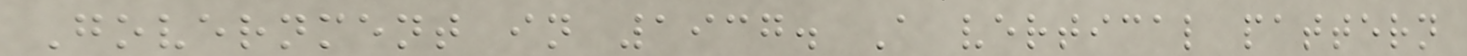Government in 1937. A vertical pattern
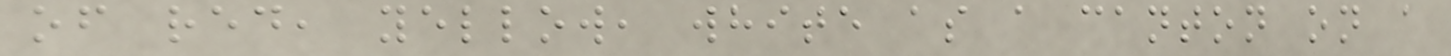of red, yellow, white as a canton on a
